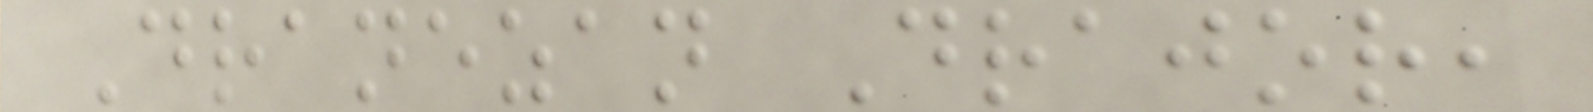Dranezan Drajor,
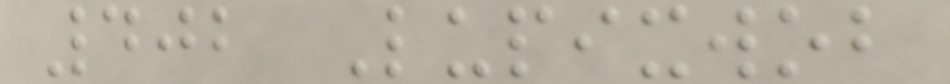402 Lupixwob
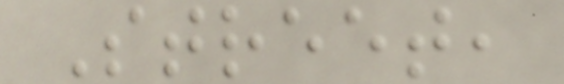Street,
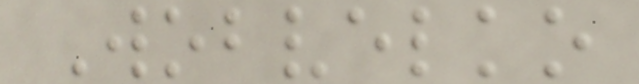Wobvelko
